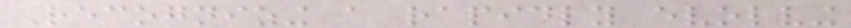Recognizing a rapidly evolving
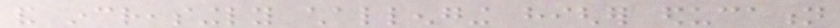and increasingly challenging higher education
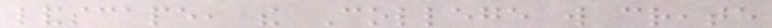landscape, the College will create
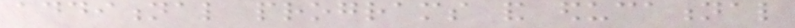additional programs and educational
